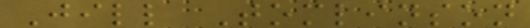Jill Tomlinson
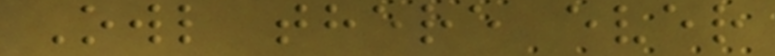Owl there ever
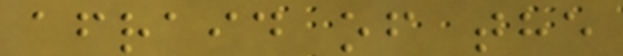afraid of the
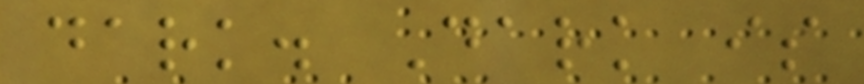dark. Dark is
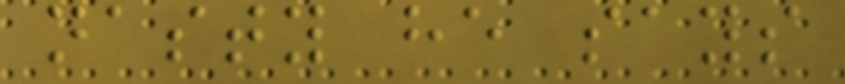nasty he says
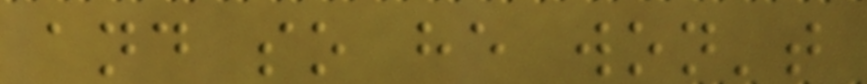and so he won't
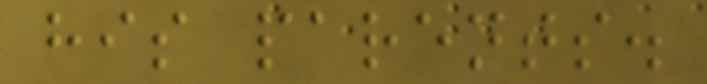his parents.
